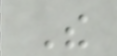The
